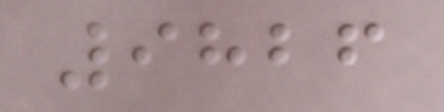9826
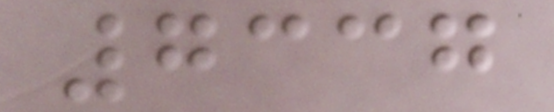7337
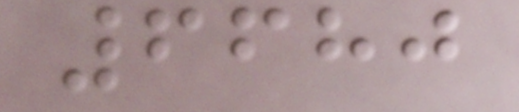6680
